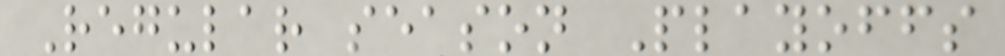Regular season Playoffs
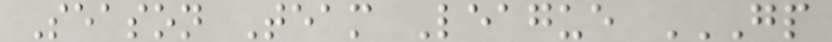Season Team League GP
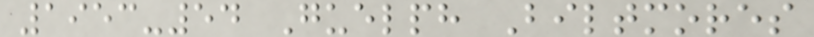1953-54 Guelph Biltmores
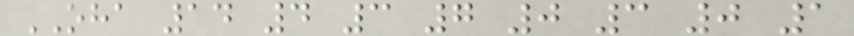OHA 14 4 3 7 0 3 0 1
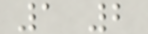1 2
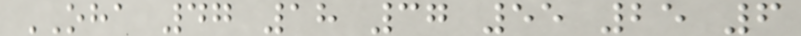OHA 47 18 37 55 25 6
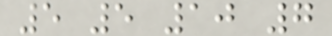5 5 10 7
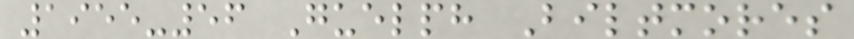1955-56 Guelph Biltmores
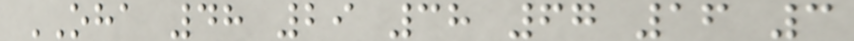OHA 48 29 38 67 16 3
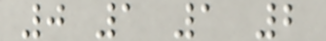0 1 1 2
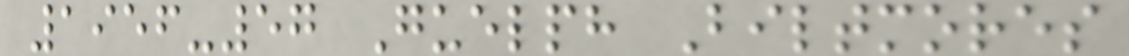1956-57 Guelph Biltmores
